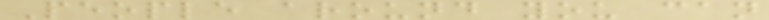People around you can
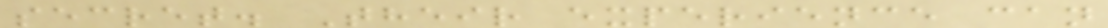secret. Their experience can
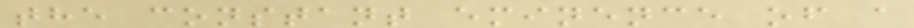the constant eminence of a
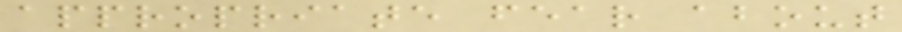appropriate fear about
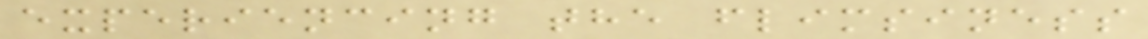experiencing the flimsiness
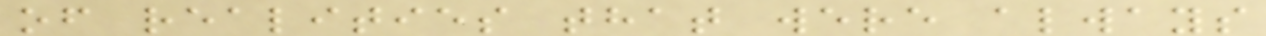of realities that were always
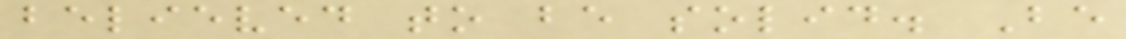believed to be solid. Be
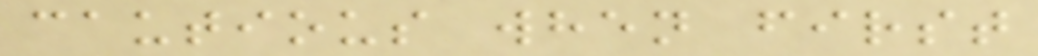cautious when first
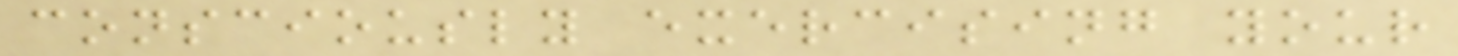consciously exercising your
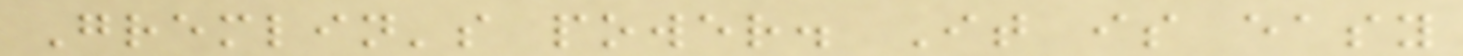Gremlin's power. It is easy
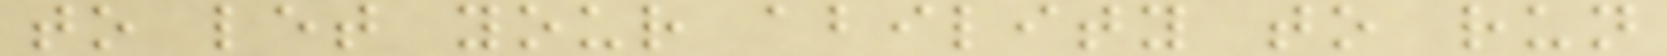to let your ability to run
